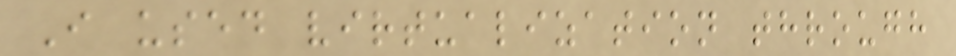I used virtualization through
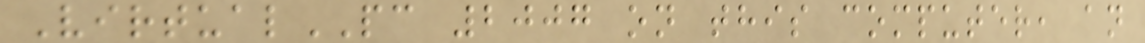VirtualPC 2007 on this computer, an
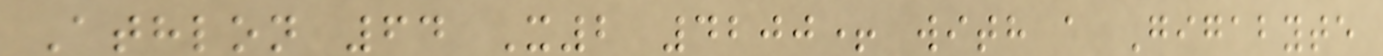Athlon 64 X2 4200+ with a Gigabyte
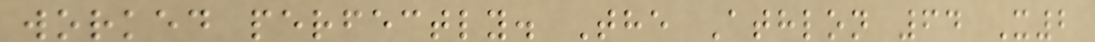worked perfectly. The Athlon 64 X2
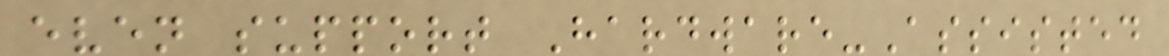even support Hardware-Assisted
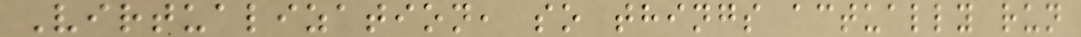Virtualization, so things actually run
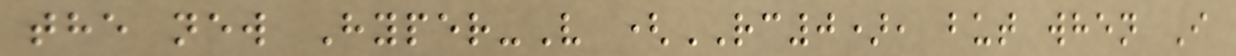the new Hyper-V (RC0), but when I
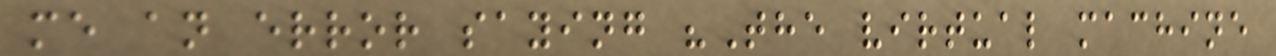me an error saying "The virtual machine
